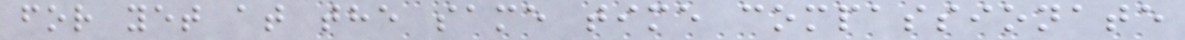for yet at the same time compassionate
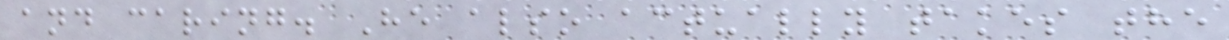and caring. He also actually takes the
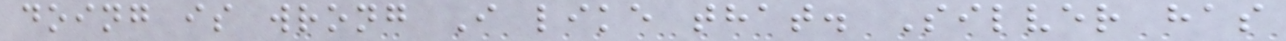doing is wrong I like that. Silver has
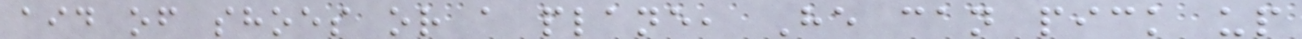aid of shoes or a plane, He can pick up
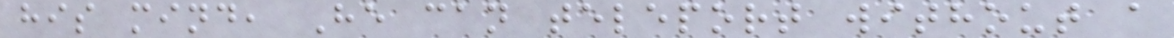his mind, He can teleport without a
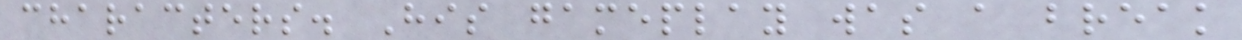characters. His gameplay was a break
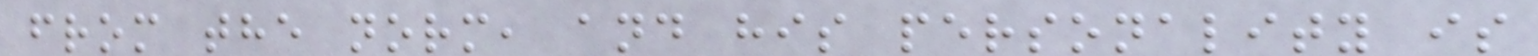from the norm, and his personality is
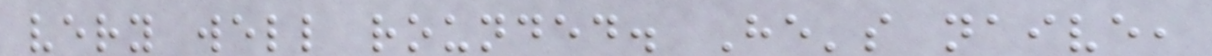very well rounded. He's naive,
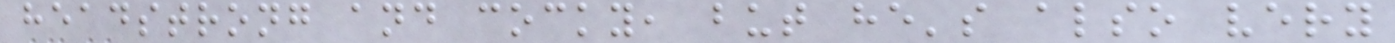headstrong and cocky, but he's also very
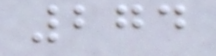274
